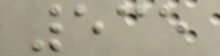535
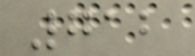712
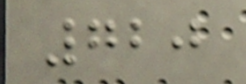720
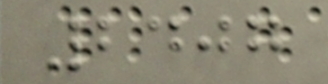2407
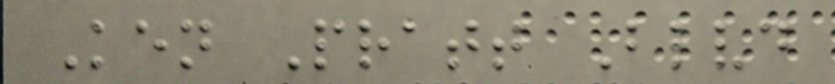Ken Pratt Blvd
